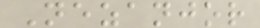Nezanjor
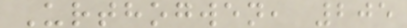Urthogwen, 205
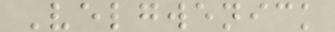Velgwenick
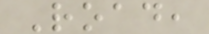Road,
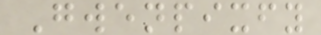Gwenpixfy
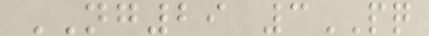NG29 3PQ
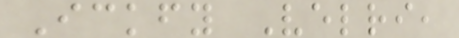Ickfy Velri,
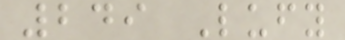249 Lufy
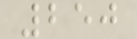250
